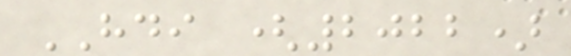HDI (2022)
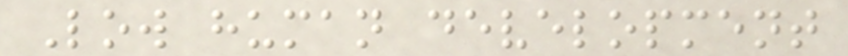Low human development
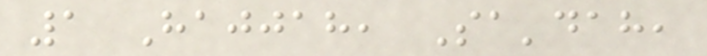1 Hajjah, Sa'dah,
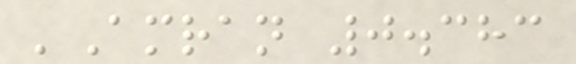'Amran 0.383
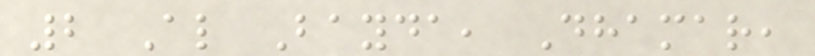2 Al Bayda, Dhamar,
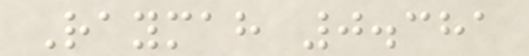Raymah 0.381
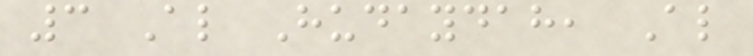3 Al Hudaydah, Al
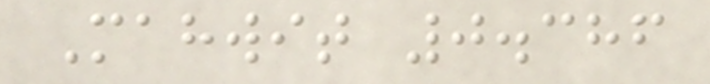Mahwit 0.386
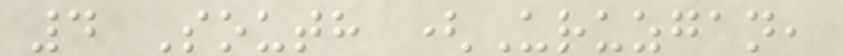4 South (Uruzgan,
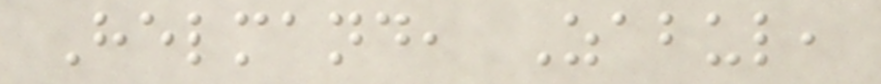Helmand, Zabul,
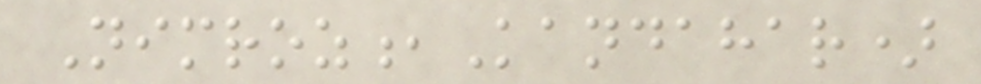Nimroz,Kandahar)
